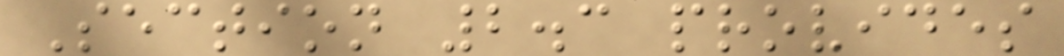Section 2.3 provides
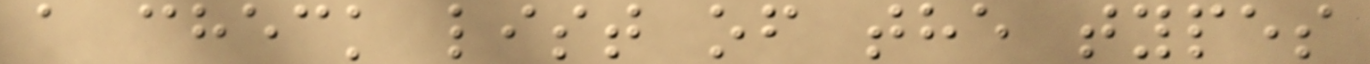a check list of the types
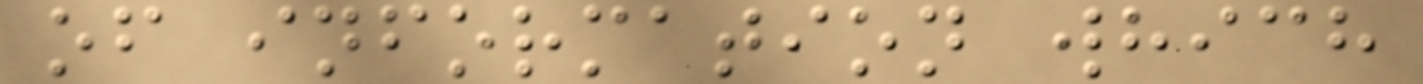of information which
